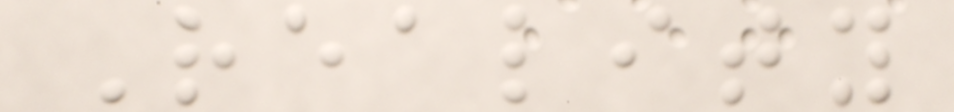Reality
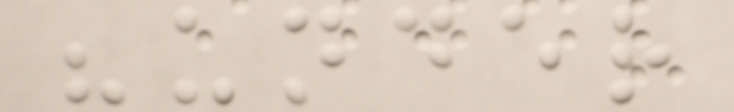"under
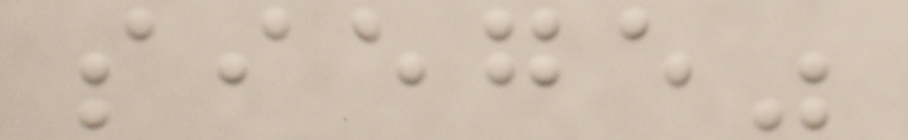siege"
